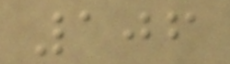106
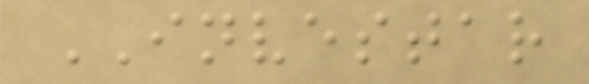INVESTAR
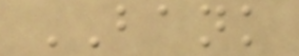BANK
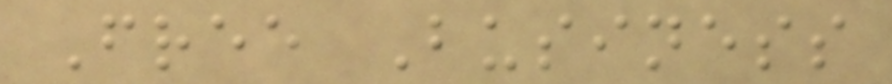Free Business
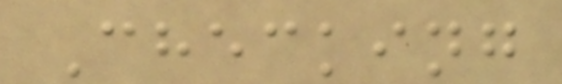Checking
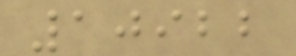10922
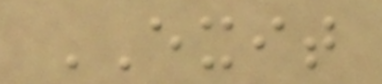EXIT
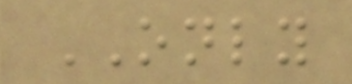ONLY
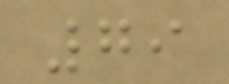79
